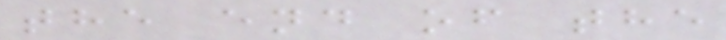the end of the
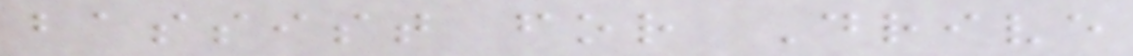bassist for Drive
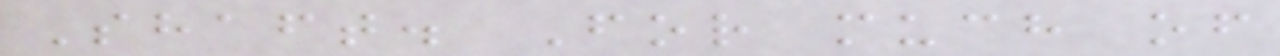Shaft. For much of
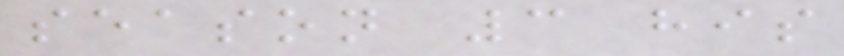season 3 his
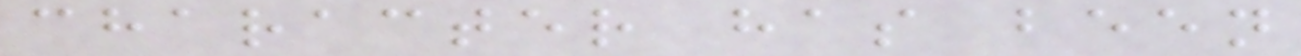character has been
